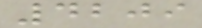4209
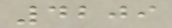4209
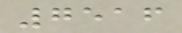7516
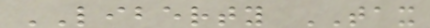LIBERTY TAX
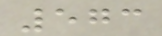573
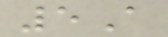5A
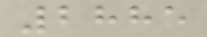2885
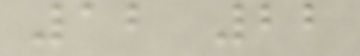12 22
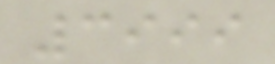3999
